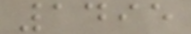1495
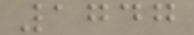1747
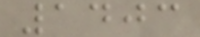1403
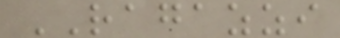RAGAZZI
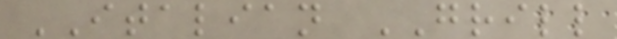ITALIAN GRILL
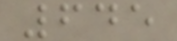645
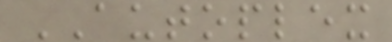AUTOPLEX
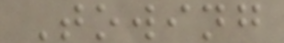Towing
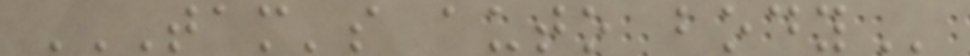TAM'S AUTO BODY
